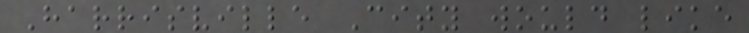Harrisville City would like
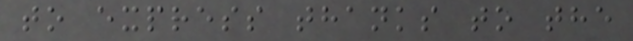to express thanks to the
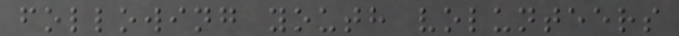following youth volunteers
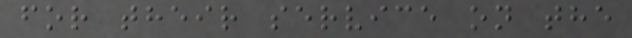for their service on the
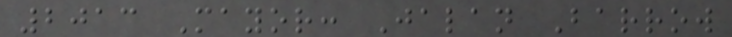2013 Mayor: Jalan Barrow
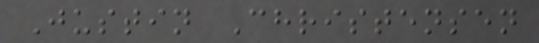Justin Christensen
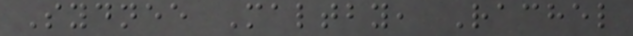Sydnee Maltby, Rachel
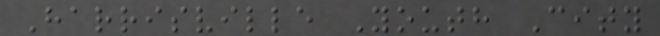Harrisville Youth City
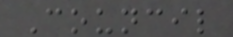Council
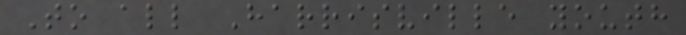To all Harrisville youth
